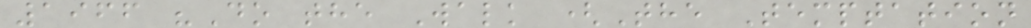1966 "Do the Walk (The Temptation
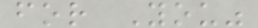for You"
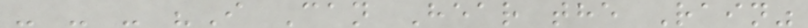- - - "I Can Hear the Rain"
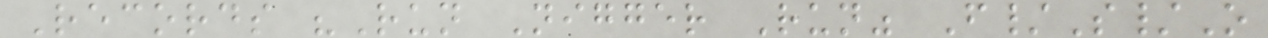Records "Run Nigger Run" F/S/O
